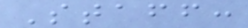Staff:
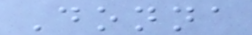Donna
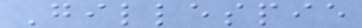Gillespie
